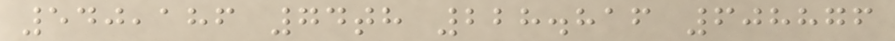540,186 74th 228.816 608876
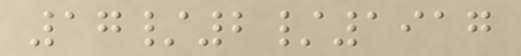17/2/1917
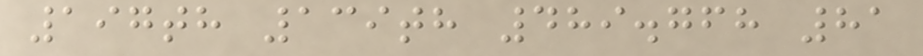197th 139th 489.768 81
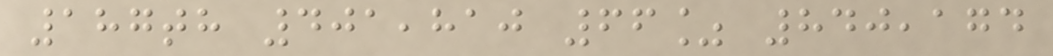187th 401,810 66% 840,174
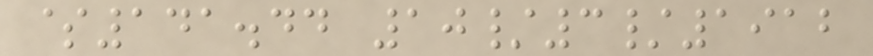$141.44 10/3/1912
